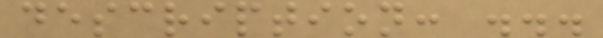description: ...
